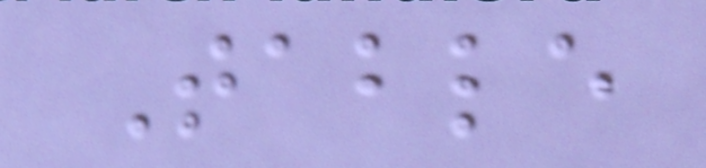Table
